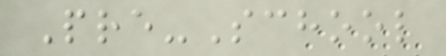Pre-School
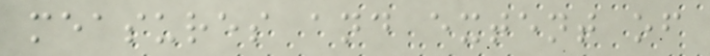measures and extent of
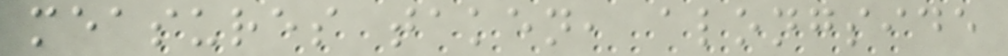measures taken, alongside
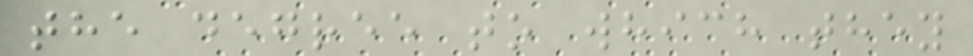the degree to which they
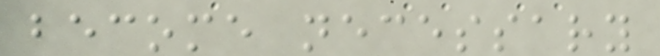become necessary
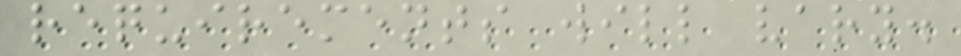requirements will vary.
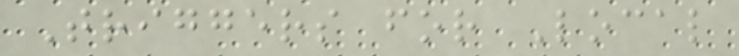Triggers for Local
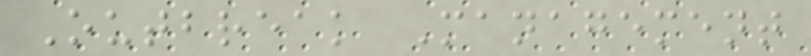Outbreak Management
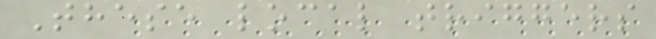These local triggers
